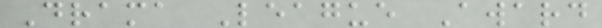Drama League Award
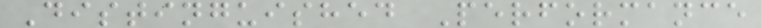Distinguished Performance
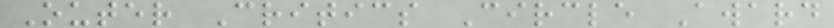Outer Critics Circle Award
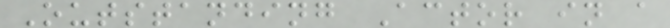Outstanding Actor in a
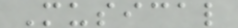Musical
